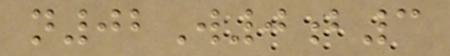n02W0b3
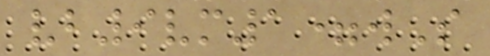vb9vm1=wS
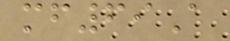mf69A
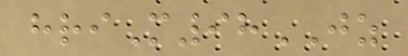hriM98JZ
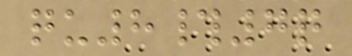qu8#7q
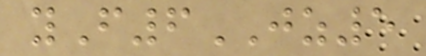yF6JZ5
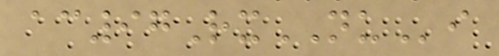ac97RxNUi
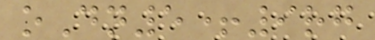oDn5+9rg
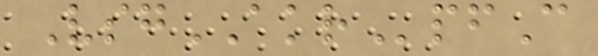VsgAKRpfC
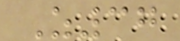Z37
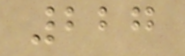227
